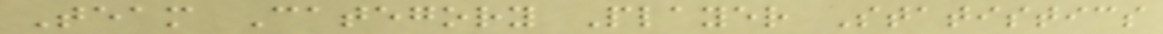Team Category Player Statistics
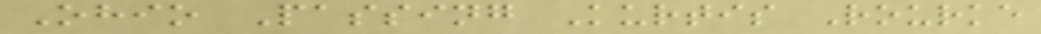Ohio Passing Kurtis Rourke
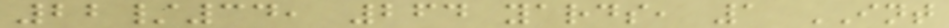22/34, 264 yards, 1 INT
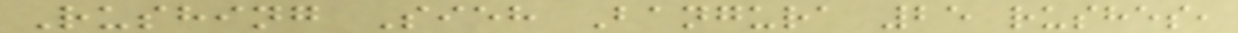Rushing Sieh Bangura 25 rushes,
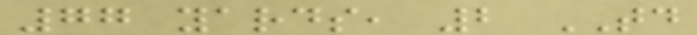77 yards, 2 TD
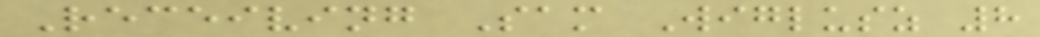Receiving Sam Wiglusz 8
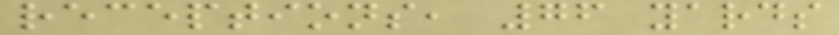receptions, 76 yards
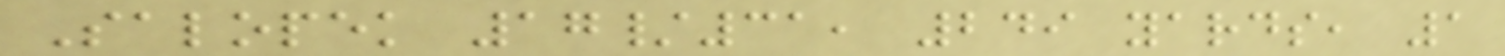Salopek 17/31, 249 yards, 1
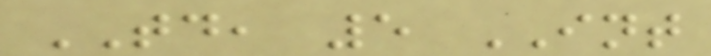TD, 5 INT
